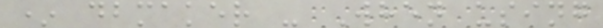* dbmaker - When using
